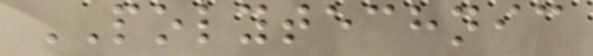POLYTECHNIC
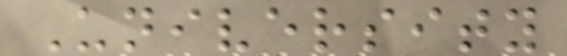University
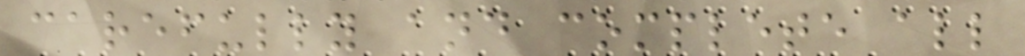carefully and complete all
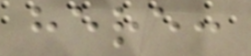here:
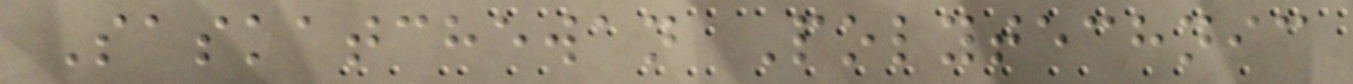Saskatchewan Polytechnic
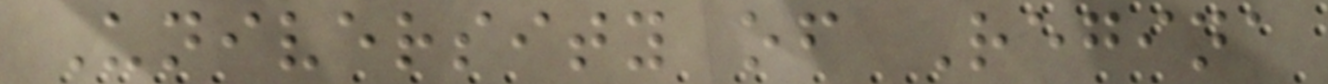University of Regina
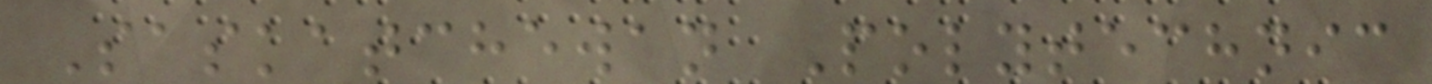Saskatchewan Polytechnic
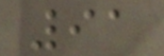91
